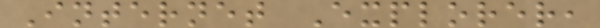Internet Explorer,
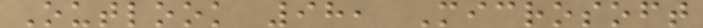Outlook 98, Microsoft
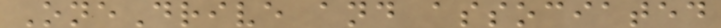OneDrive and associated
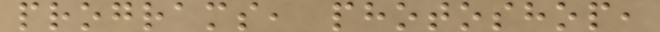programs, photoshop,
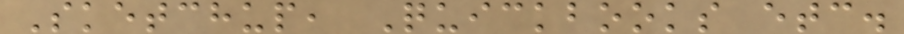Sketchup, Quickbooks etc.
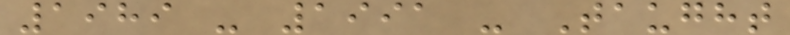1989 - 1991 - Taught
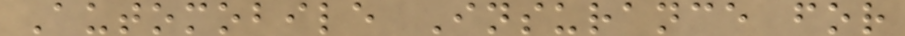Automobile Insurance for
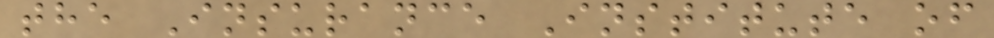the Insurance Institute of
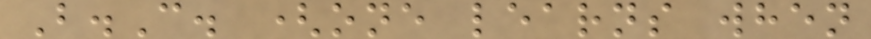B.C. (one learns when
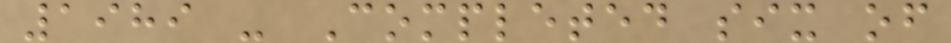1989 - Completed six of
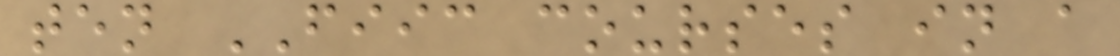ten FIIC courses in a
